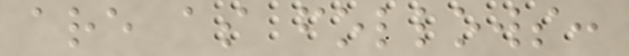are as follows:
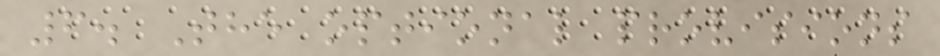6. The optional provisions
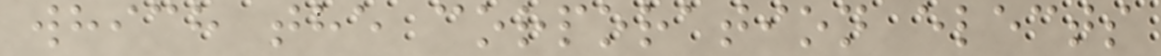which the corporation elects
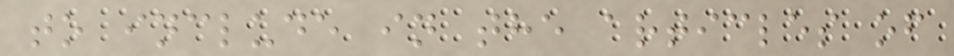to include in the articles of
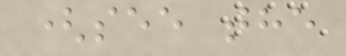(see the
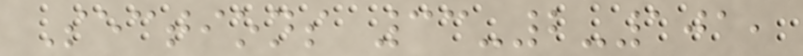Sections 33-2-101,
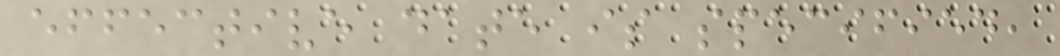effective date is specified,
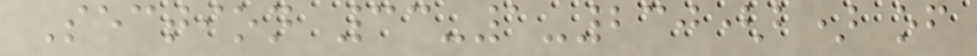Section 33-1-230(b) of
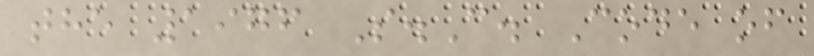the 1976 S.C. Code of
